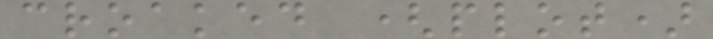croaked (plot)
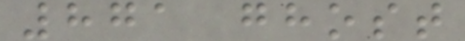871 ghost
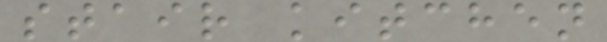stair kitchen
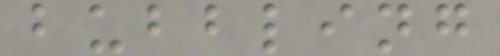bubbling
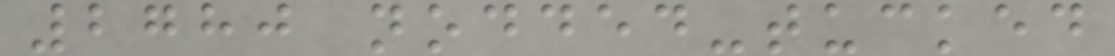2780 nodded-tucked
